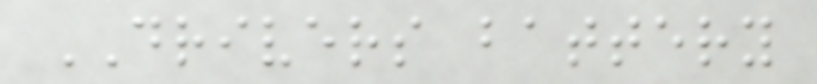DRIVERS battery
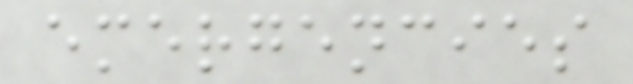emergencies
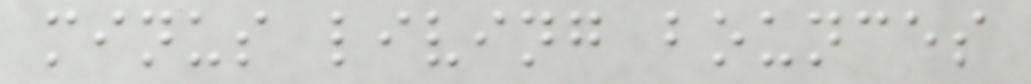minus living bounces
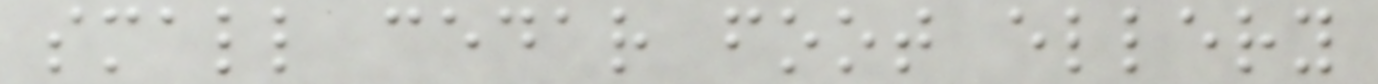small cedar foot ellery
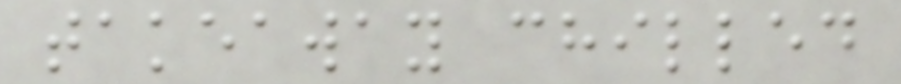takeaway chilled
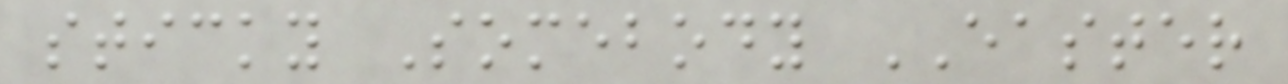sticky Somebody EASTER
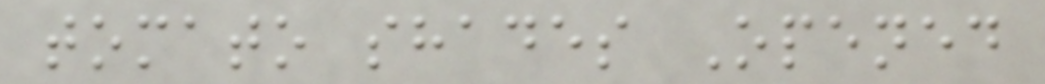tomato shades Opened
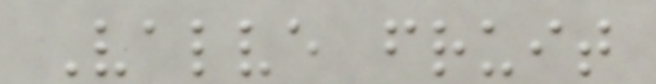Valve fruit
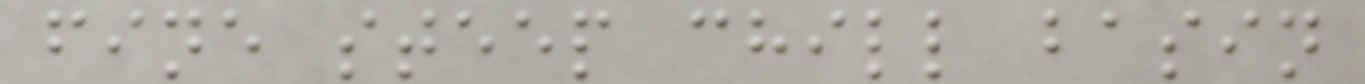fine steep chill basin
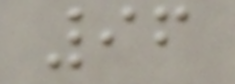96
